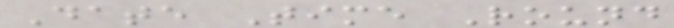Date Time Round
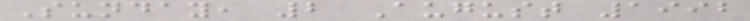Sunday, 2 August 1992
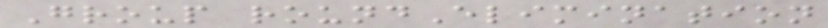Group roundElimination
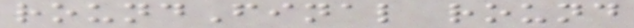roundFinal round
